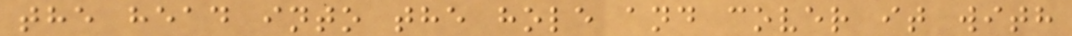the head into the hole and cover it with
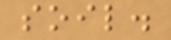soil.
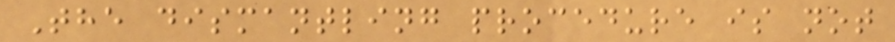The dismantling procedure is not
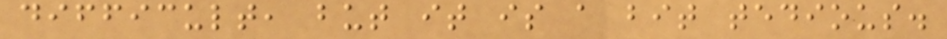difficult, but it is a bit tedious.
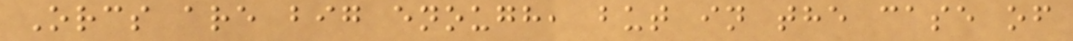Orcs are big enough, but in the case of
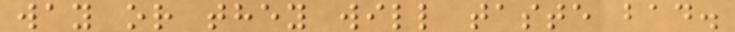way or they will taste bad.
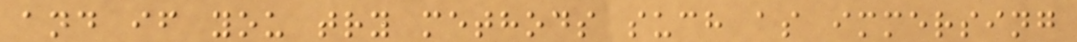and if you try methods such as immersing
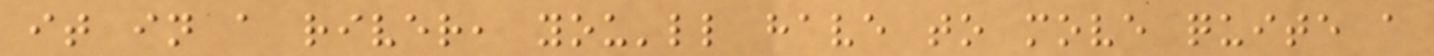it in a river, you'll have to move quite a
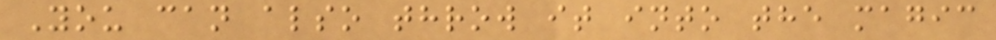You can also throw it into the magic
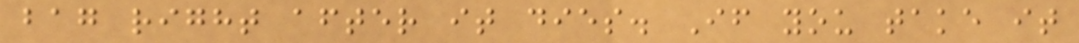bag right after it dies. If you take it
